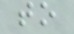to
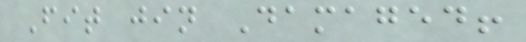Fit jin Damaged!
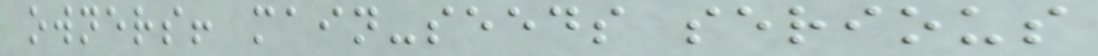owners! main-seeds serious
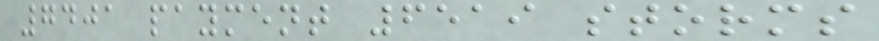7401 payment 6519 storms
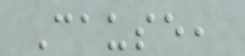Cause,
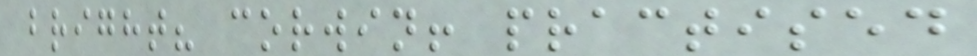bright? corwin! practised
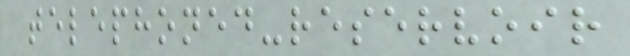telephoned-reservoir
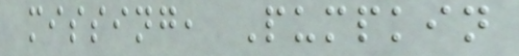missing, Pumpkin
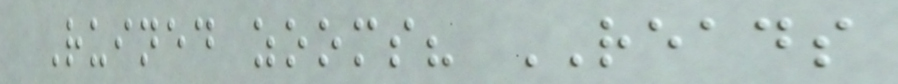Ruined zooms? READS
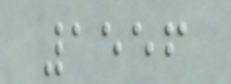1556
